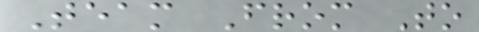Team From To
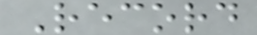Record
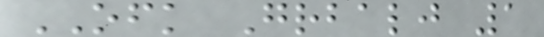OFK Grbalj 1
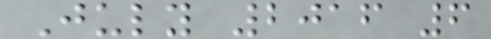July 2016 6
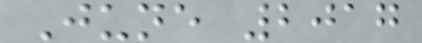June 2017
